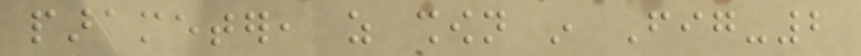parameter, as shown in Fig-2
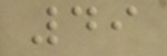49
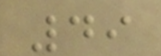49
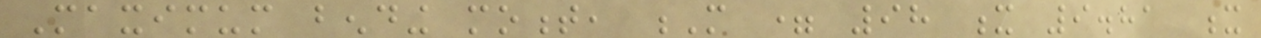Maximum bending moment, M = 98 x 9.81 x
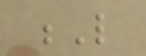L
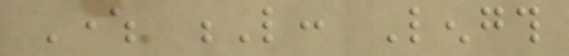Where L: Length
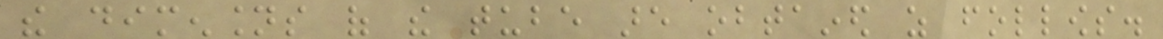the dimensions of the tube are obtained as follows.
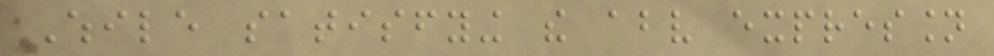While satisfying the above expression
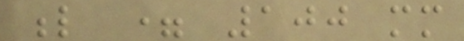l = 100 mm
